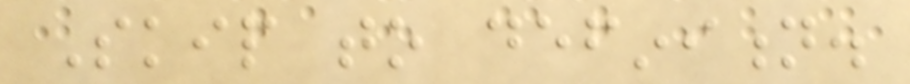Skip to definition.
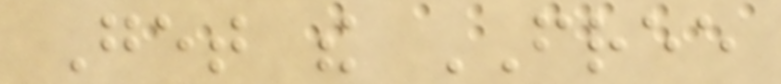Get the FREE
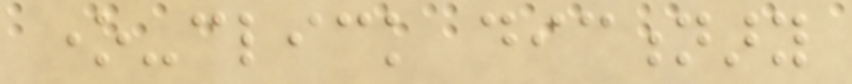one-click dictionary
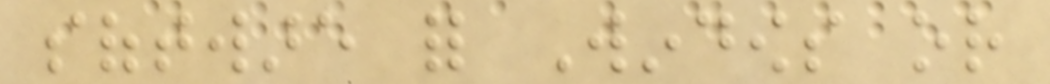software for Windows or
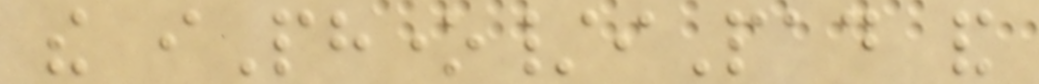the iPhone/iPad and
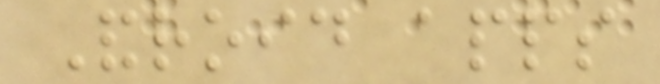Android apps
